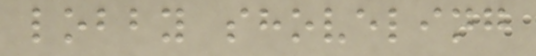lobby shoveling
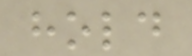hold
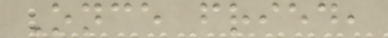Once fried,
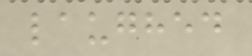laughed
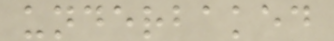underbaked
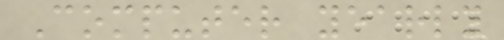Computer yearly
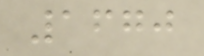1670
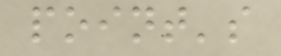point's
